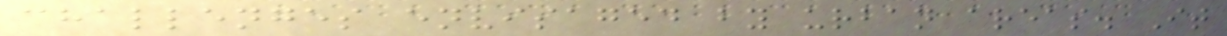challenges envisaged by urban areas. It
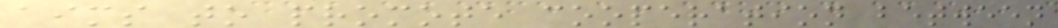aims to promote cooperation between
